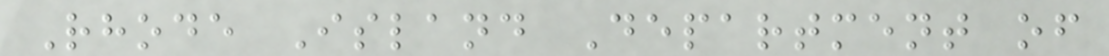Rhode Island Department of
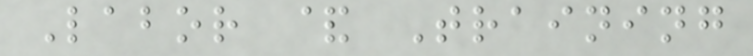Labor & Training
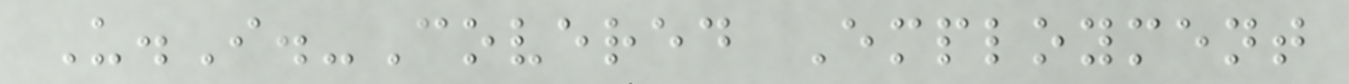U.I.-Covered Employment
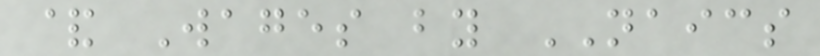& Wages by NAICS
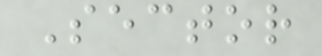Sector
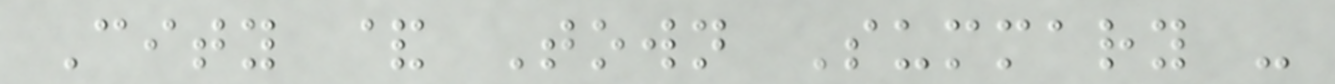City & Town Summary -
